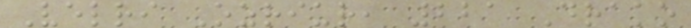Velri Ozriur, 221 Drako
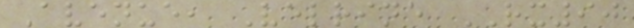Avenue, Velrine RX90
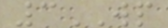3WP
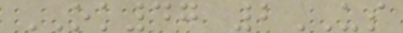OK47 2US
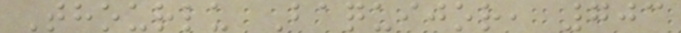Thourlu Baquijor, 703
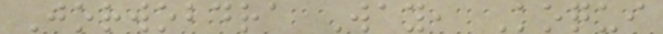Jorwobdra Way, Koqui
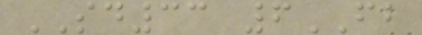SD33 6FB
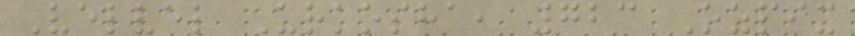Velvel Urkosha, 723 Ozpix
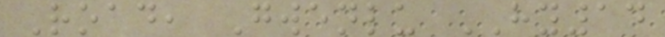Road, Gwenlu HY14
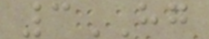3HG
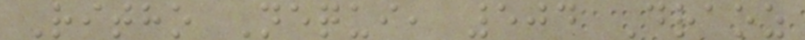Ritho Nequi, 504 Draoz
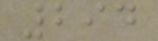294
